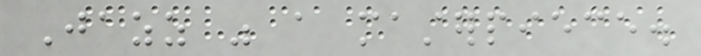Jazz was a masterpiece.
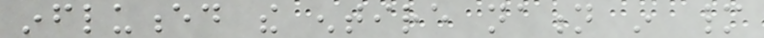influenced the entire nation in many
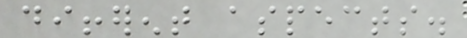different aspects.
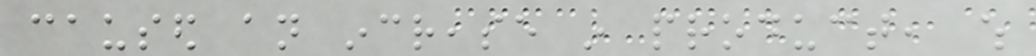caused an increase in product, which
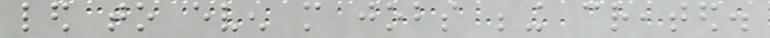led to even more jobs being created.
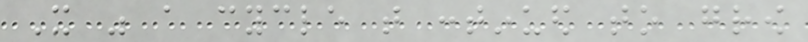It was a cycle that continued to grow
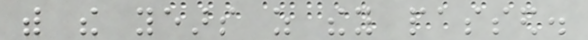with the years as they passed.
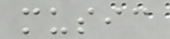music
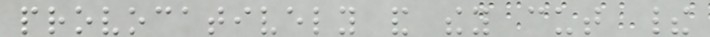provocatively and they cut their
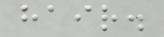hair.
